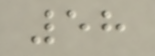58
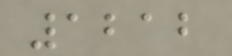1212
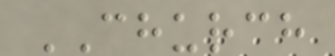CHURCH
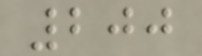200
